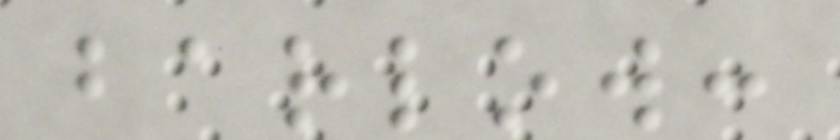barlow:
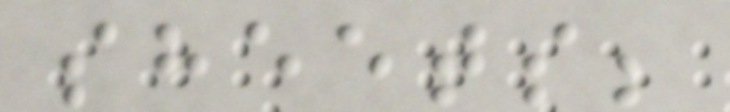sheets;
